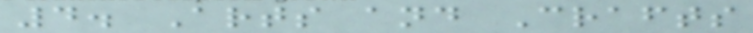4. Arts and Crafts
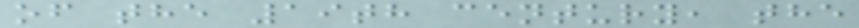of the 19th century, the
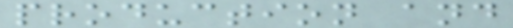production and
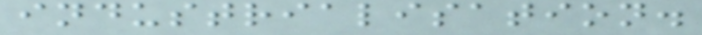industrialisation.
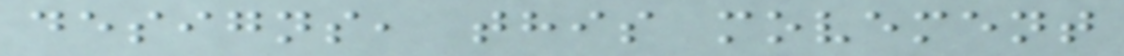designs, this movement
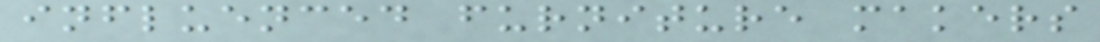influenced furniture makers
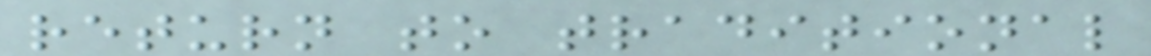return to traditional
